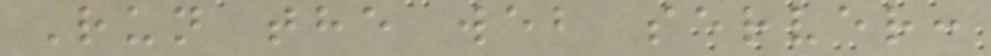Run the web server:
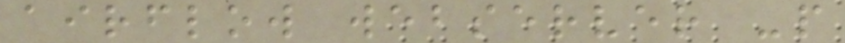airflow webserver -p
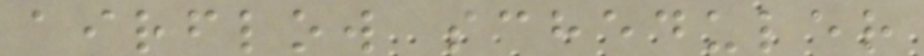airflow scheduler
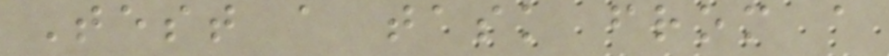Test a task from a
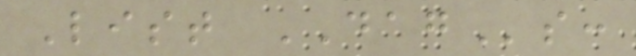List DAGs:
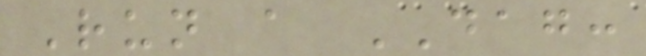Run a DAG:
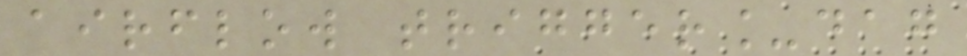airflow trigger_dag
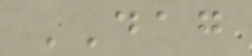DAG
